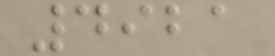4921
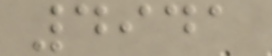4941
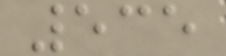535
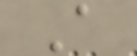A
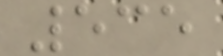535
